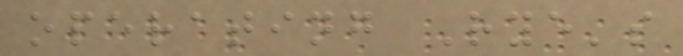operating Rye's
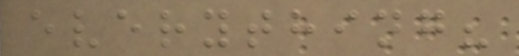everything?
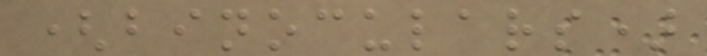(binoculars)
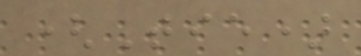(Tie)
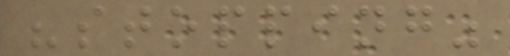"stopping"
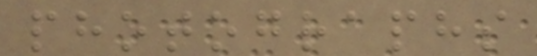photographs
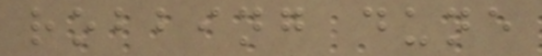robbing dune
